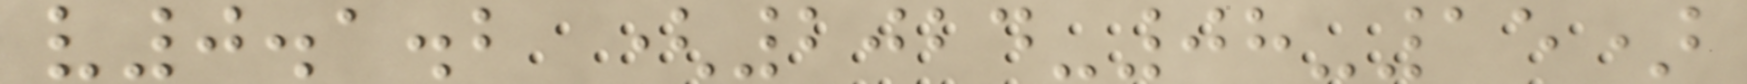v0.1.2 (2024-08-15)
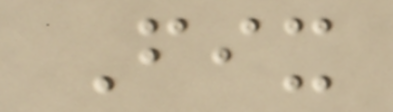Fix
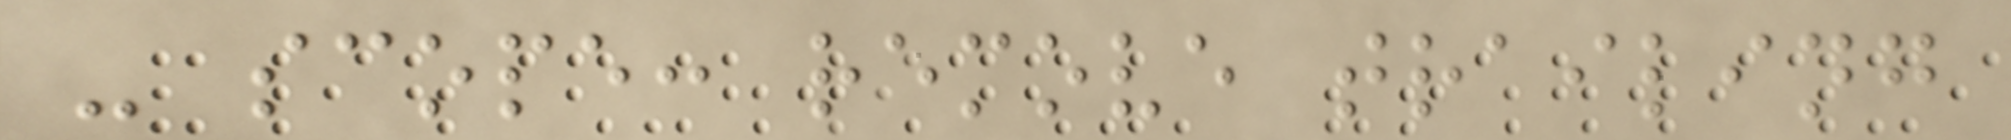- scope: remove trailing
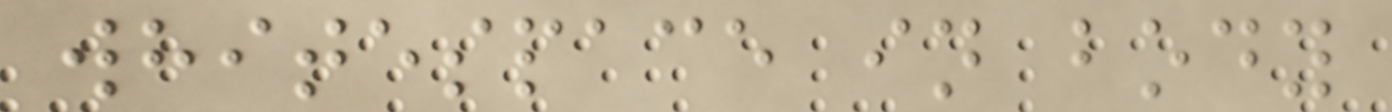whitespace in body
